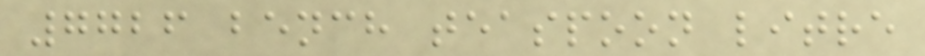7726 bench teaspoon litre
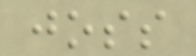joss
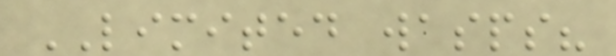LIMITED wasps?
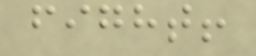fight!
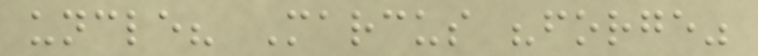uncle? Marcus "forge"
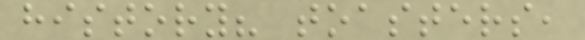history? toasters,
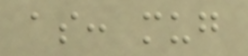as: mug
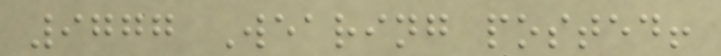9777 Wearing posted!
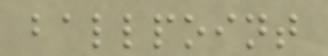ballpoint
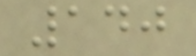140
